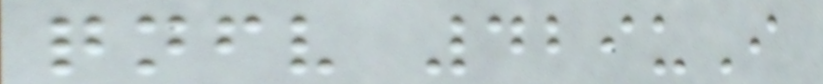qnfv 429uI
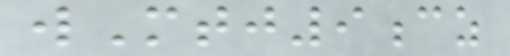wMtj9cz
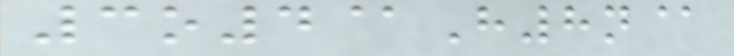3o4@H8n@
